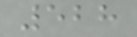528
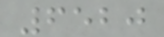6520
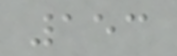153
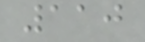110
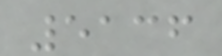5136
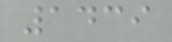1439
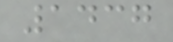1437
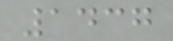1437
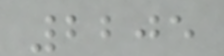2205
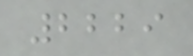2229
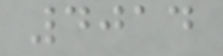4014
